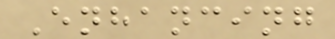Enhancing
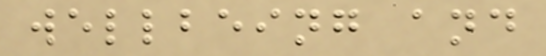wellbeing and
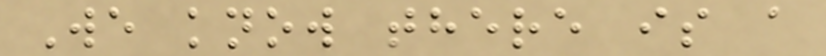We know there is a
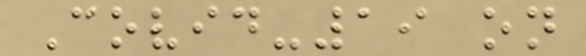Covid-19 on
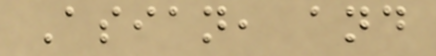Asian, and
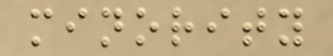minority
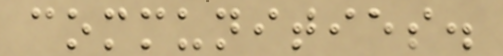communities.
